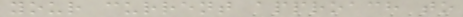your current approach to
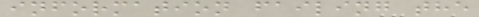information failing the
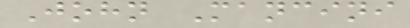John Mancini
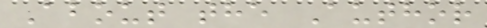About the Author
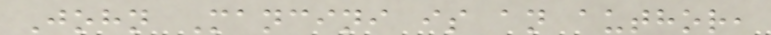John Mancini is an author,
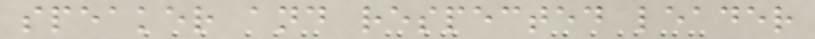speaker and respected leader
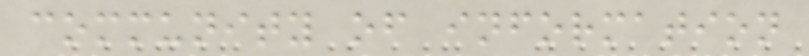community of information
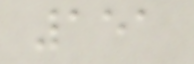151
